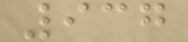937
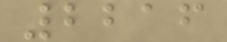2216
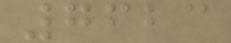7623
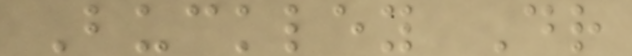Buckley Dr
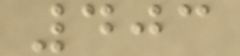403
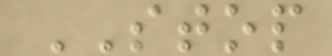STOP
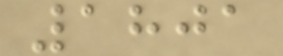1801
